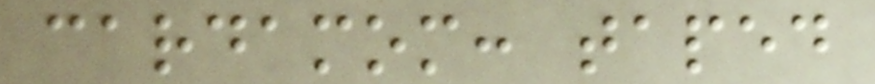cardamom: taped
